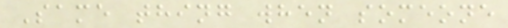Same thing when someone
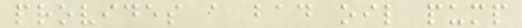provides a bad oil pump
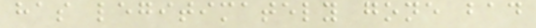has legitimately gone bad
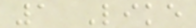1 Like
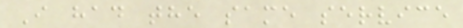I had the same service
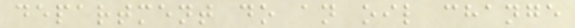department do an oil change
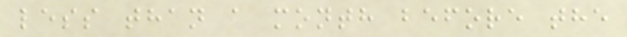less than a month before the
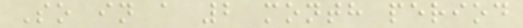So in a 2 month period
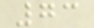73
